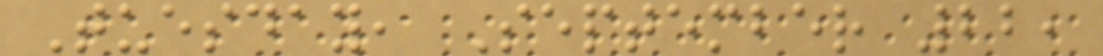Tuesday, September 22,
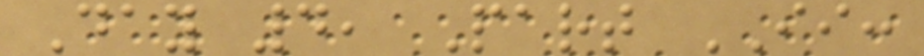Day 4, Part II:
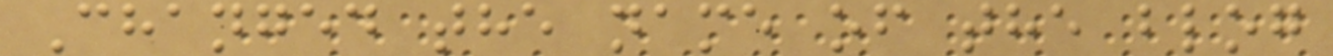Changed the name of the blog
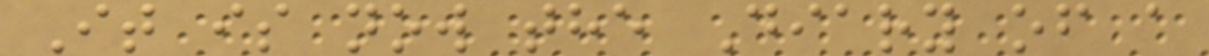It is now the Diary of a
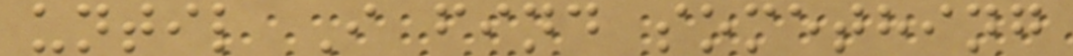until I find something
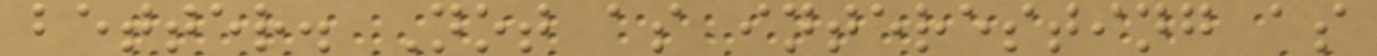better. Not as interesting as
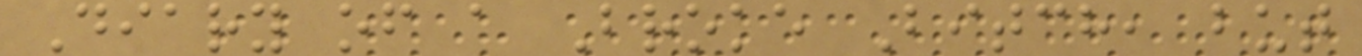Diary of a Broke Bitch, but
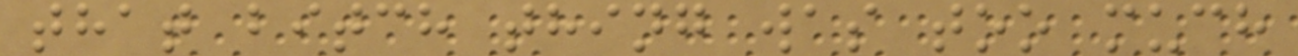that bitch thing was too much
